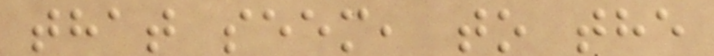that seem, to the
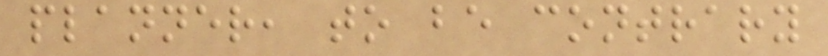planner, to be contrary
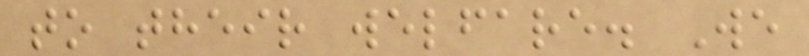to their welfare. We
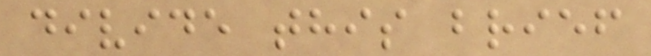divide this brief
